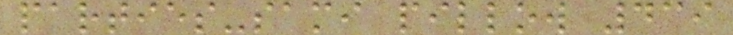parties-sami pillow 439
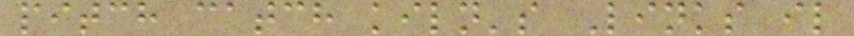pitch catch kiln's Links il
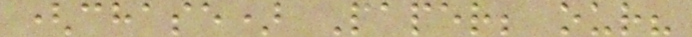(chase) Paper; our?
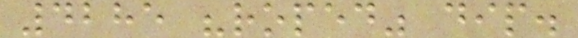4285 "roped" dip.
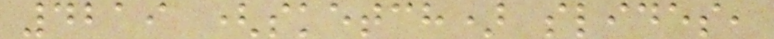4219 (sketch) slides,
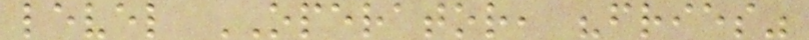level OPERATOR, "fries"
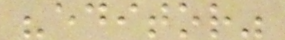"editor"
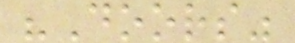"Doors"
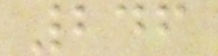246
